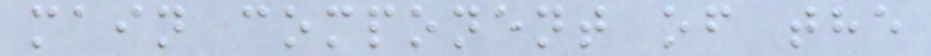main component of the
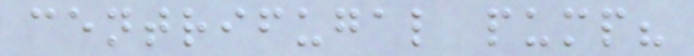centrifugal pump?
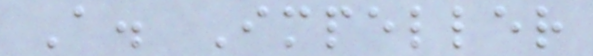A. Impeller
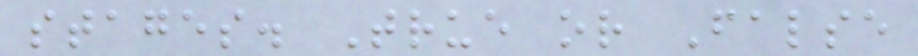stages. True or False
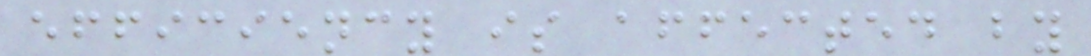efficiency is affected by
